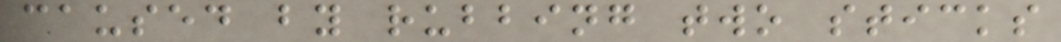caused by rubbing two sticks
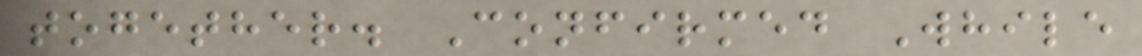together. Confirmed While
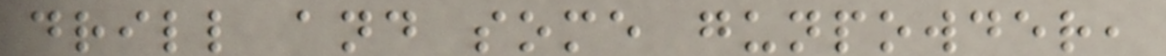drill and some gunpowder,
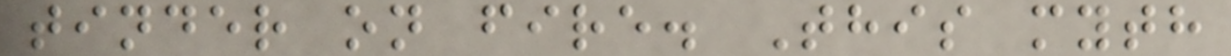tinder on fire. This myth
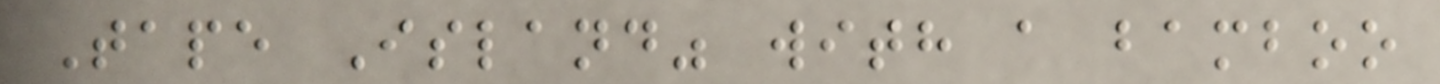Tape Island" with a bamboo
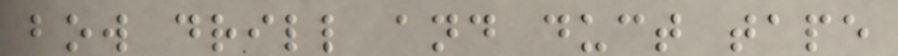bow drill and duct tape
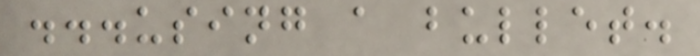...using a bullet.
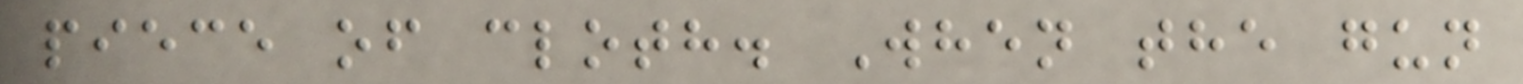piece of cloth. When the gun
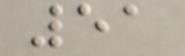51
